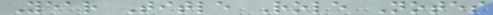Year Title Role Notes
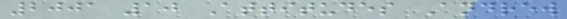2001 10 Attitudes Andrew
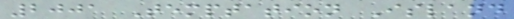2001 Temptation Island
